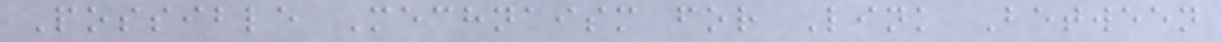Possible Mechnaism for Link Between
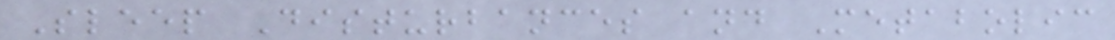Sleep Disturbances and Metabolic
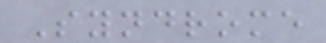Syndrome
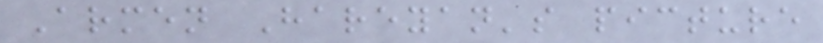Armen Hareyan's picture
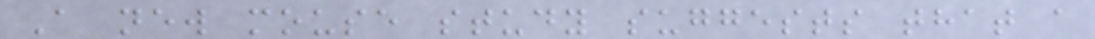A new mouse study suggests that a
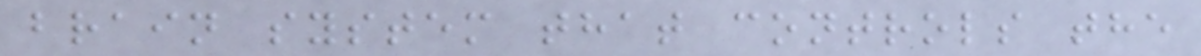brain system that controls the
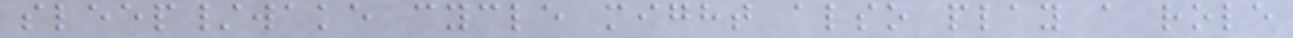sleep/wake cycle might also play a role
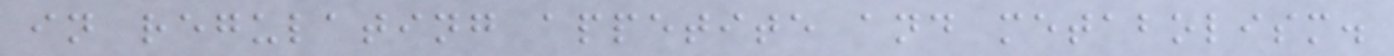in regulating appetite and metabolism.
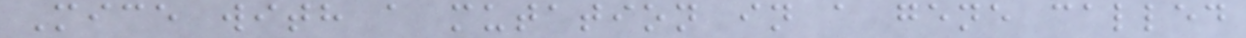Mice with a mutation in a gene called
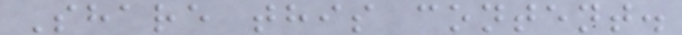Share this content.
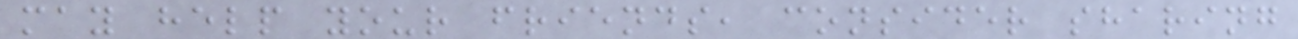may help your friends, consider sharing
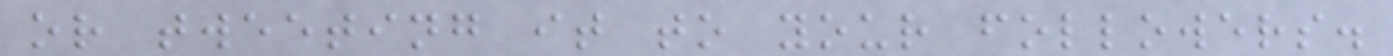or tweeting it to your followers.
